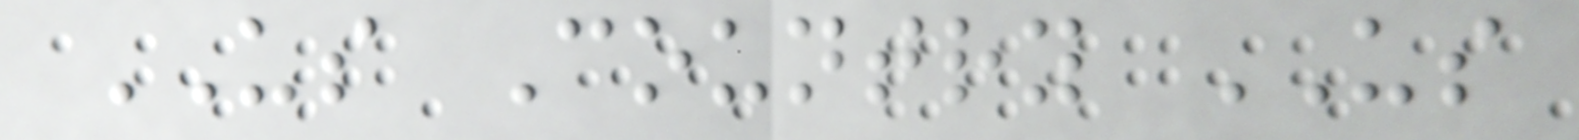US Country US
